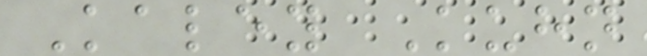Kaley Kuhn
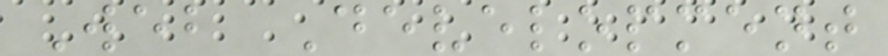Web Development
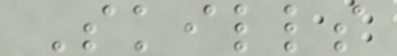Skills
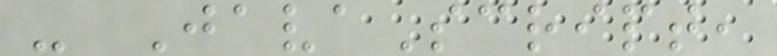- JavaScript,
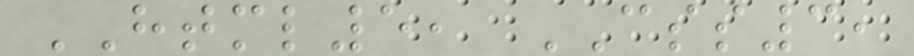HTML5, CSS3,
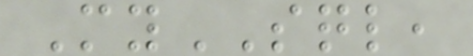MySQL,
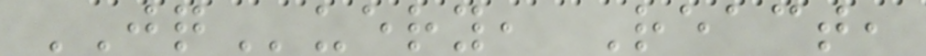JQuery, React,
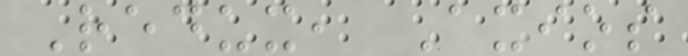Redux, Axios
